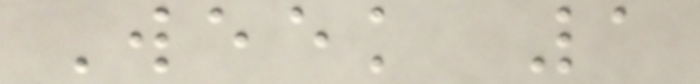Week 1
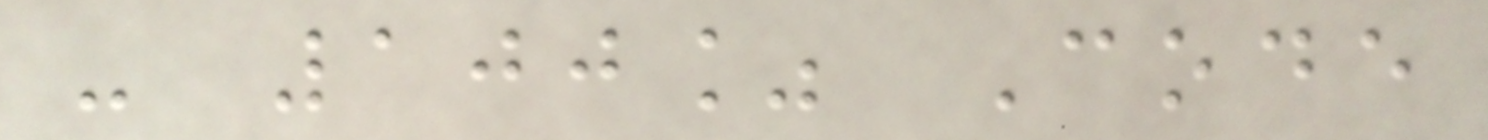- 100% Code
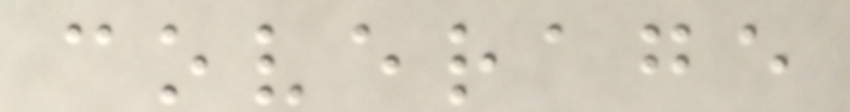coverage
